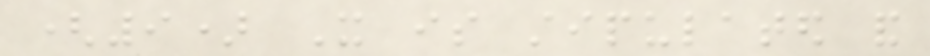(9) It is stipulated and
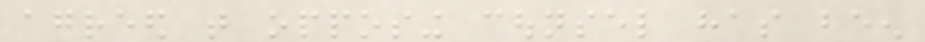agreed that opposing counsel has been
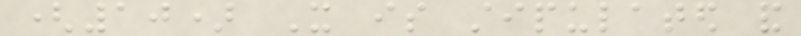(10) It is stipulated and
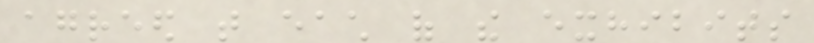agreed that each of the exhibits
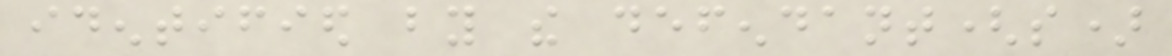identified by the defendant(s)
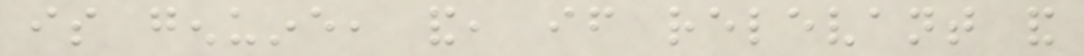is genuine, and, if relevant and
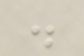.
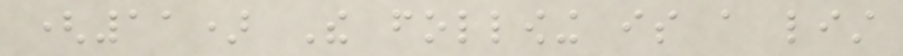(11) The following is a list
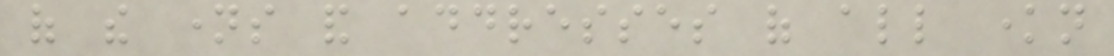of the names and addresses of all known
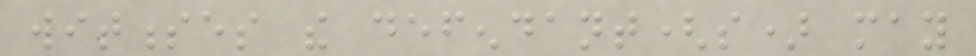witnesses the defendant(s) may
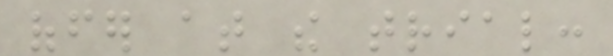offer at the trial:
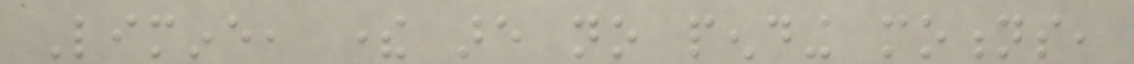Limine, there are no pending motions,
